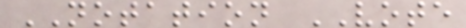NOTATION VOTE
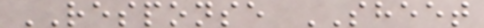RESPONSE SHEET
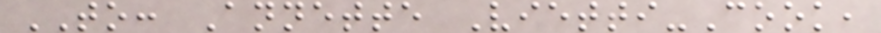TO: Annette Vietti-Cook,
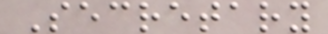Secretary
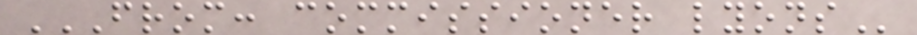FROM: COMMISSIONER LYONS
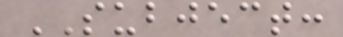SUBJECT:
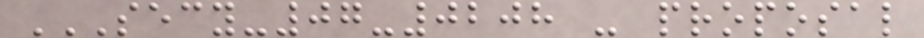SECY-07-0208 - PROPOSAL
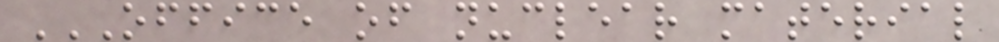OFFICE OF NUCLEAR MATERIAL
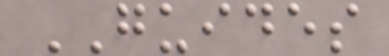GUIDES
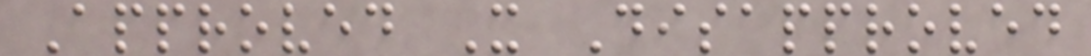Approved X Disapproved
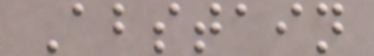Abstain
